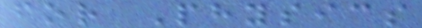for Physics
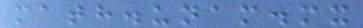math.unam.mx
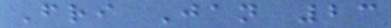Fri Jan 23
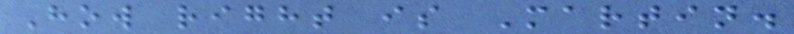How right is Martin.
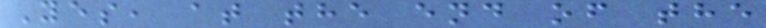Yes, at the end of the
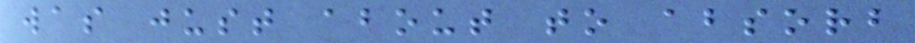was just about to absorb
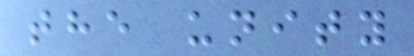the unity
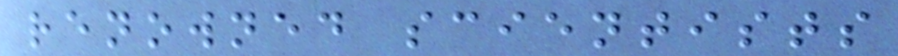renowned scientists
